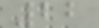22
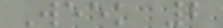Week 2
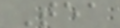Tea
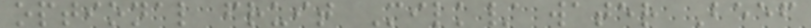optional fruit Milk/ water Beef
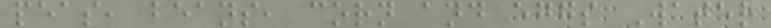peas, beans, corn and eggs Water
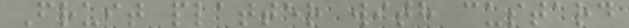Fruit platter with custard
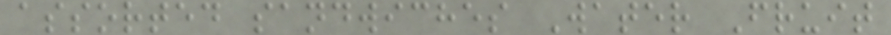assorted sandwiches Water Fruit
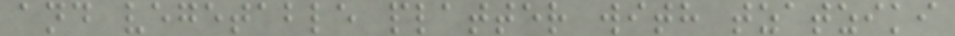and vegetable platter with tzatziki
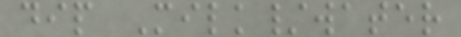dip Milk/water
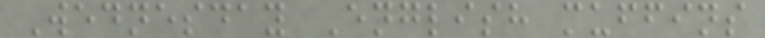Wednesday English muffins
